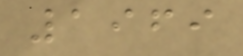1969
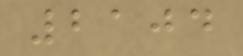2104
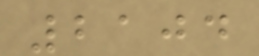2104
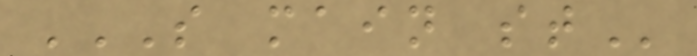S MAIN ST
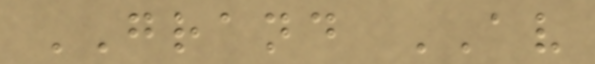GRAND AV
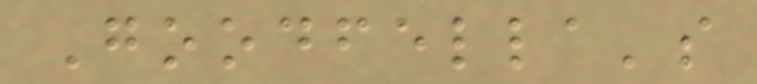Goodfella's
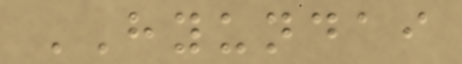HYUNDAI
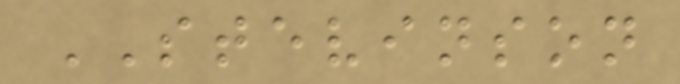STEVINSON
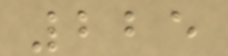225
